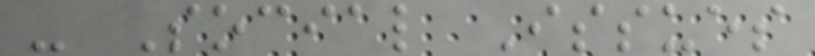- Social Issues
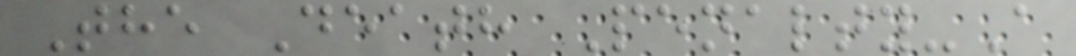The Death Penalty-A
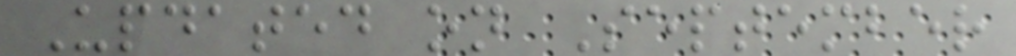Updated on September
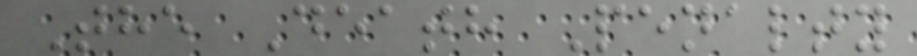The Death Penalty
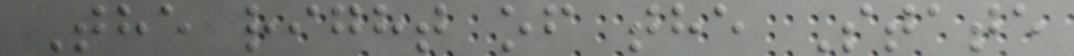The right of the State
